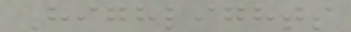Highlights
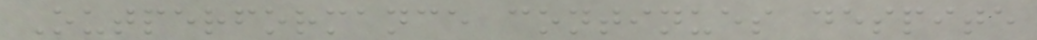Outperformance continues despite
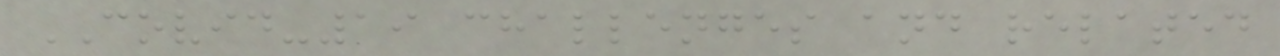COVID-19 challenges and related
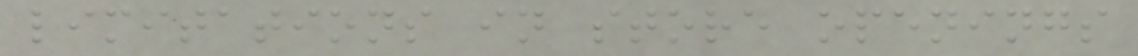limitations in store openings
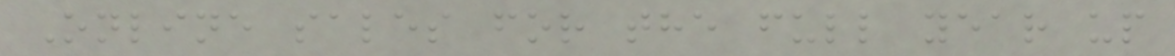Online sales for the full year up
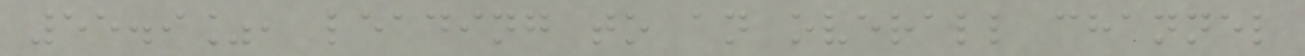55.9%, leading to an overall channel
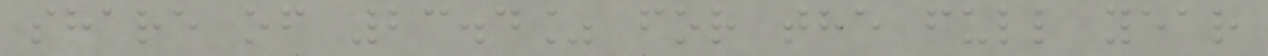share of 23.4% for the full year
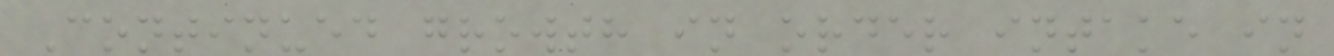Continued growth in order intake in
